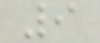9
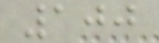100
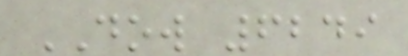DOW 6249
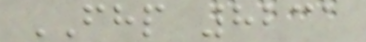FHP 8231
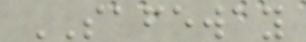SAFEWAY
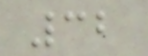32
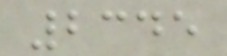2345
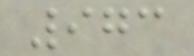973
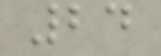24
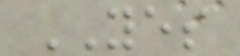YES
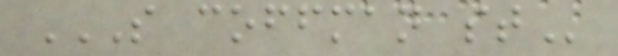S COFFMAN ST
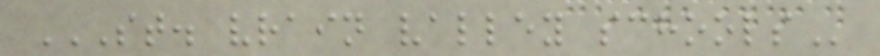ST. VRAIN VALLEY SCHOOLS
